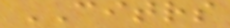CITRS
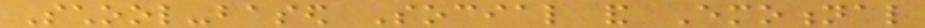School-based Social and Emotional
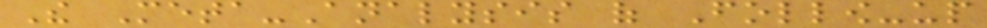The Meta-Analysis of Follow-up
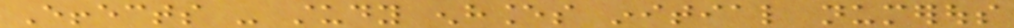Effects - study enhances initial numerous
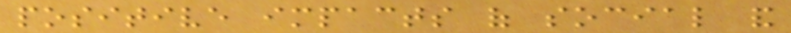positive impacts of social and
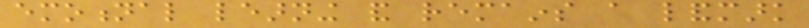emotional learning and remains a landmark
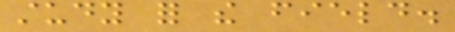study for the field.
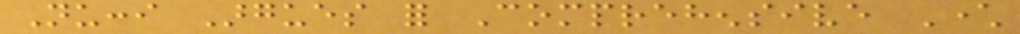Nucci Argues for Comprehensive Character
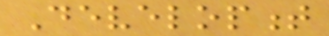Development
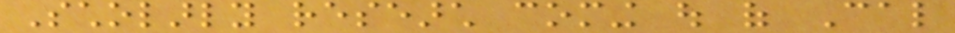Scholarly research coming out of Cal
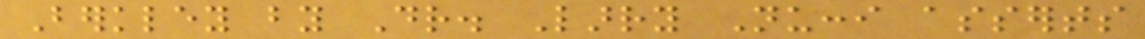Berkley by Dr. Larry Nucci asserts
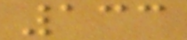133
